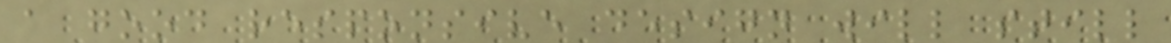a good responsive design will still
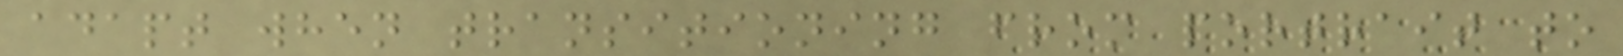adapt when transitioning from portrait to
